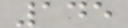145
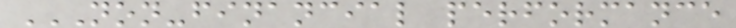NON-FINANCIAL PERFORMANCE
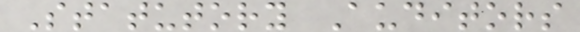Statutory Auditors
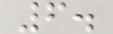6.
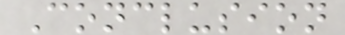Conclusion
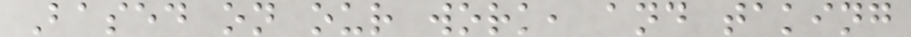Based on our work, and taking
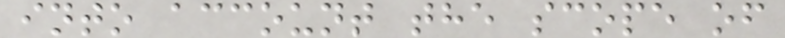into account the scope of
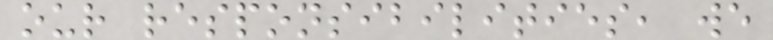our responsibilities, we
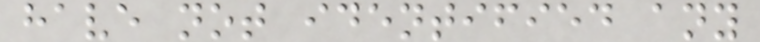have not identified any
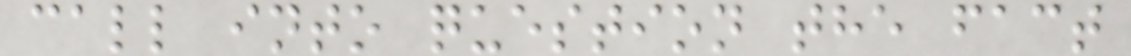call into question the fact
